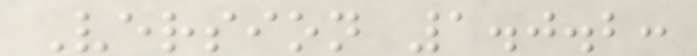Version 1.0.2:
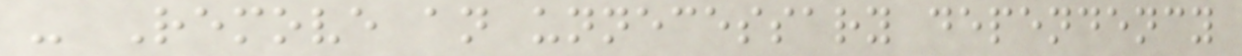- Remove an unnecessary dependency
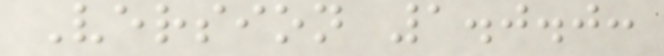Version 1.0.0:
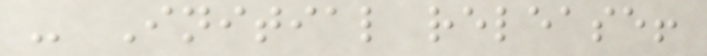- Initial release!
